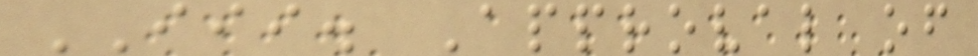III. Approval of
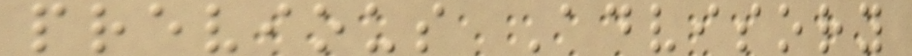previous Advisory
